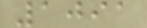1091
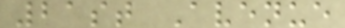21st Avenue
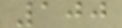100
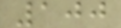100
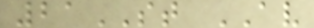21ST AV
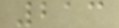213
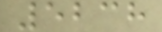5238
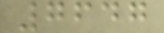7647
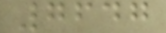7647
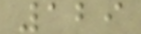129
